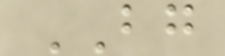BG
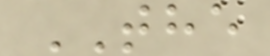THE
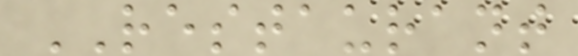RESTAURANT
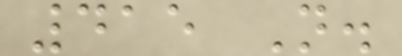415 N.
